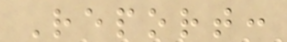Report:
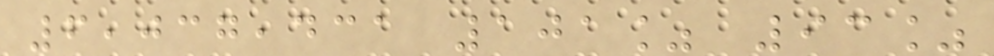6,037,431 101% 93%
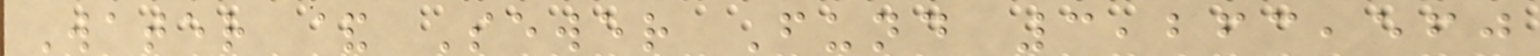Water & Sewer Fund 3,263,560
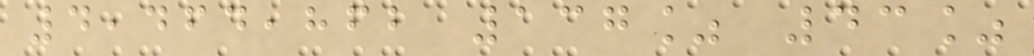4,464,862 137% 43%
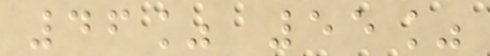46% 55%
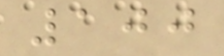100
